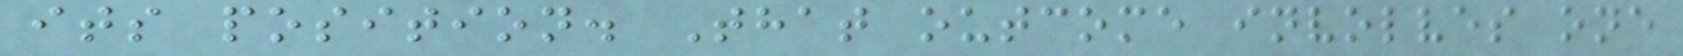its position. That outcome involves one
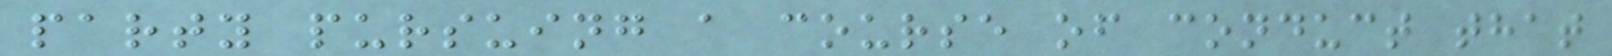party pursuing a course of conduct that
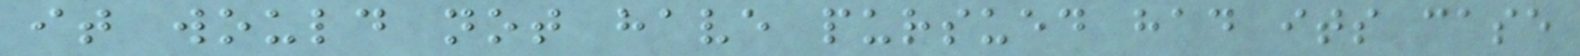it would not have pursued had its case
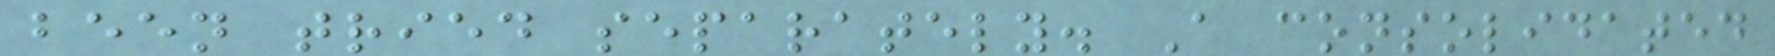been tried separately. A consolidated
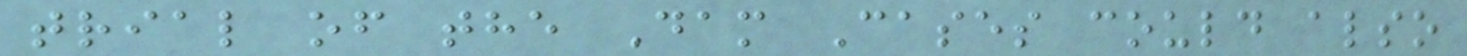trial of the Dam Cases could also
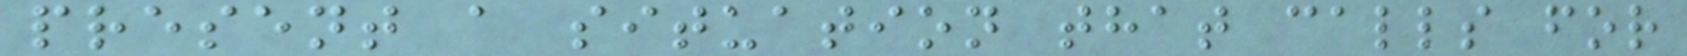present a situation that calls for
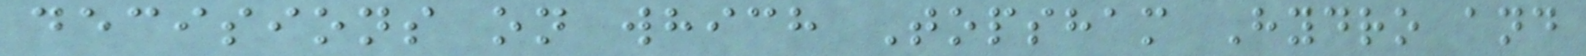decisions on which Topsham Hydro and
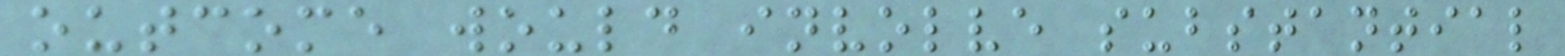outcome would involve substantial
